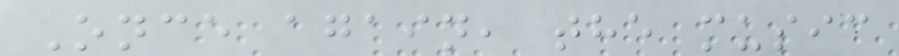Once again, the music
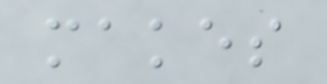makes
